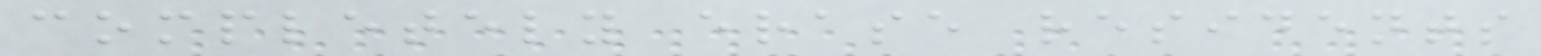completely erase residents
